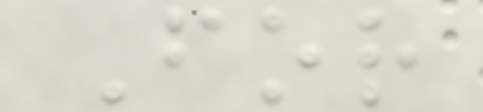For
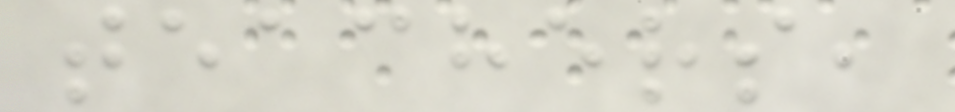teachers,
